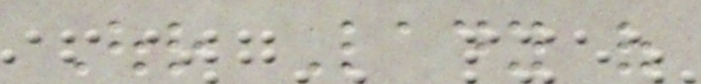Our Lady of
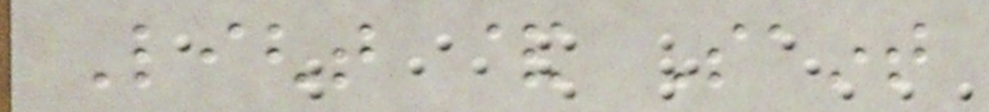Light & Saint
